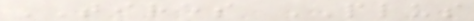TIRES PLUS
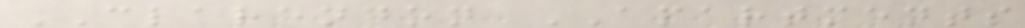CLARENDON APARTMENTS
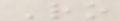Ro
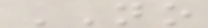NO
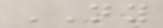NY
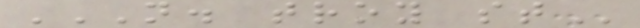N. TROY ST
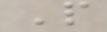P
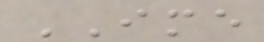IME
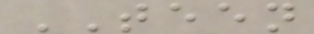TEEN
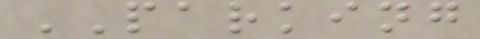PARKING
